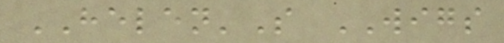HELEN'S WIGS
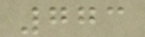773
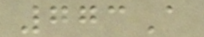773A
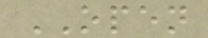OPEN
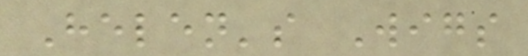Helen's Wigs
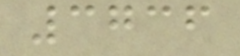3736
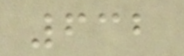632
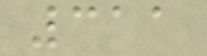311
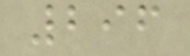296
